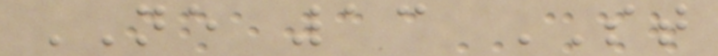NE 13 ST
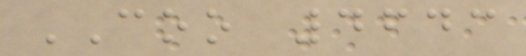COO 4643
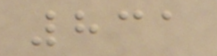831
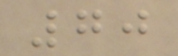70
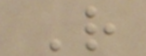R
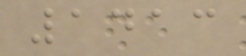1413
